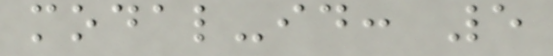modal-id: 5
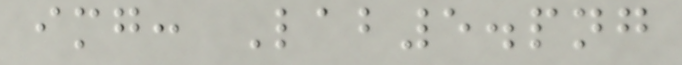img: Lab5.png
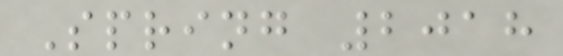Spring 2018
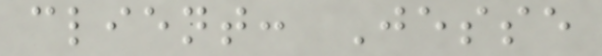client: Jesse
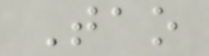Tao
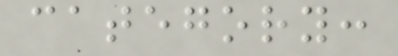category:
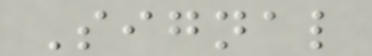Signal
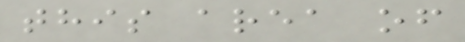this area of
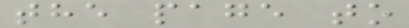the page to
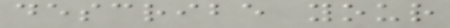describe your
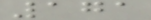171
